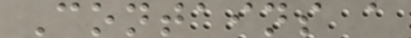Contains a
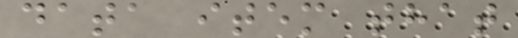data item that
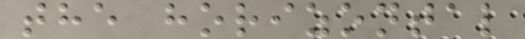the horizontal
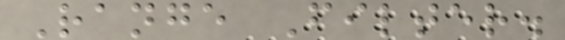Range Filter.
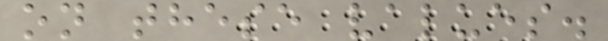on these values.
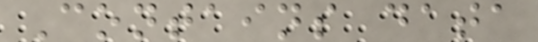Contains data
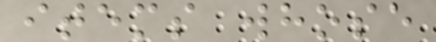items whose
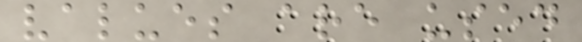values are used
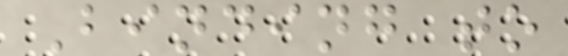Binding to
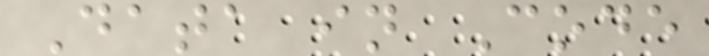Data in Code
